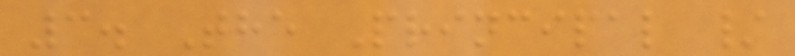3. The Principal /
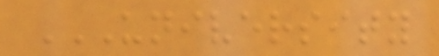UNIVERSITY
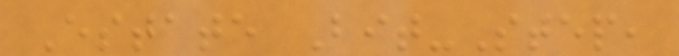Estate Bit-Step,
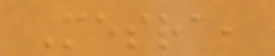Mesra,
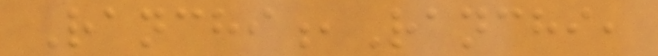Ranchi,Ranchi,
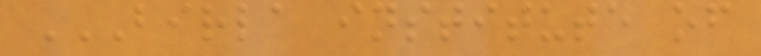BIRLA INSTITUTE OF
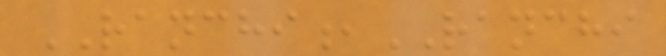RANCHI,RANCHI
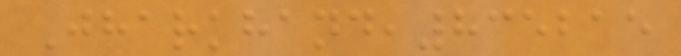Jharkhand,835215
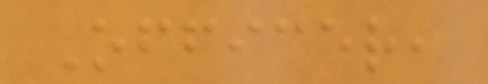Officer,
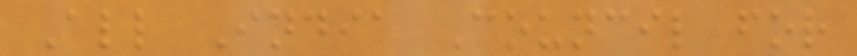All India Council for
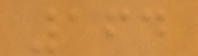164
